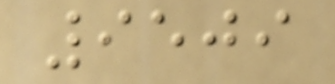9509
